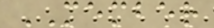MEMBER
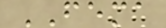FEMA
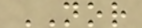NOR
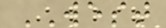WEST
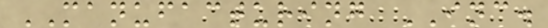MANUFACTURING INC.
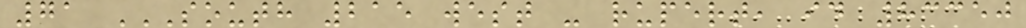71 SOUTH 215 WEST - RUPERT, ID 83350
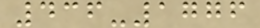436-1776
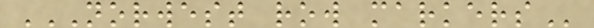NORWEST ROW MARKERS
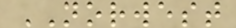NORWEST
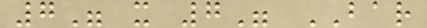7" x 7" BAR
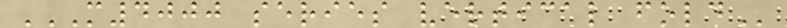M4000 SERIES VERTICAL FOLD
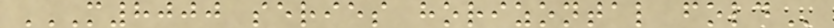M8000 SERIES HORIZONTAL FOLD
